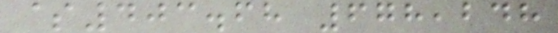$403.68 678,248
